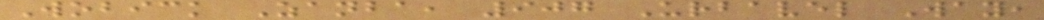Wobick Zanba, 907 Urbavel Way,
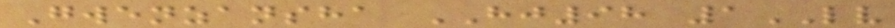Gwenzansha HJ98 1LV
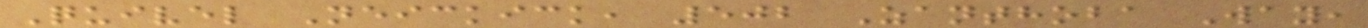Quivel Neickick, 502 Zanthoba Way,
